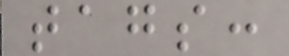tags:
